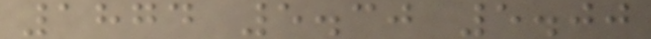1874 5.30 5.00
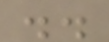..
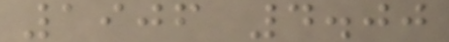1906 4.00
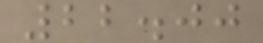22.00
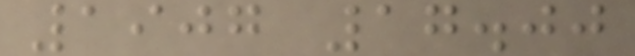1907 17.00
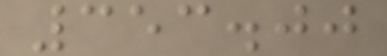353.00
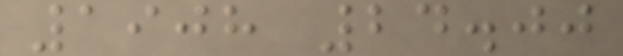1908 24.00
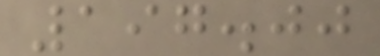197.00
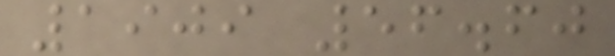1909 56.60
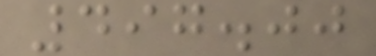497.00
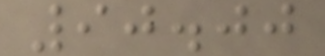90.00
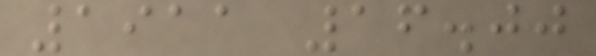1911 16.00
